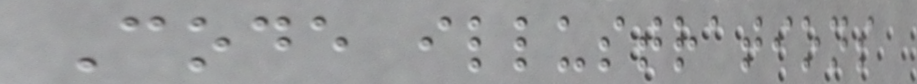Code illustrations
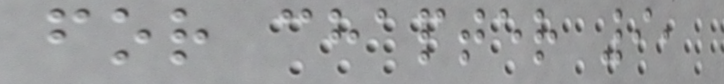for chapter 9,
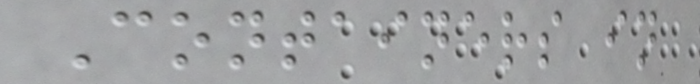Containers in
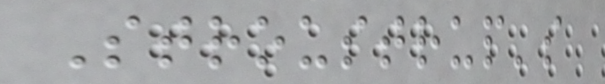Stroustrup's
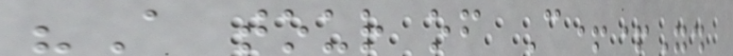"A tour of C++".
